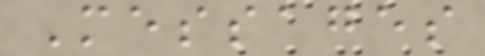Messages
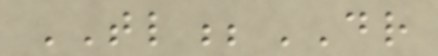TL;DR
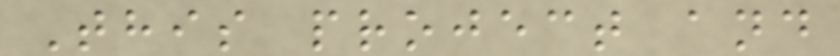This project and
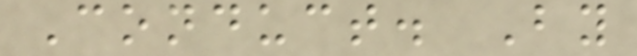Conduct. By
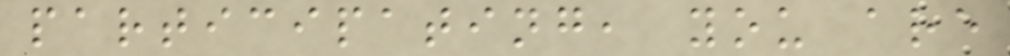participating, you are
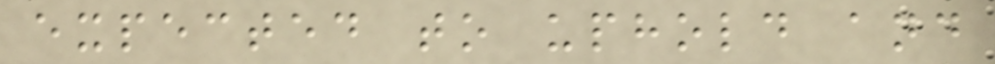expected to uphold and
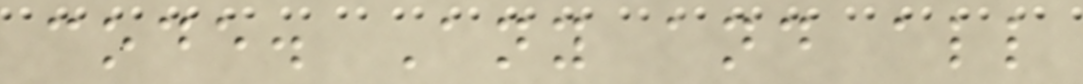code. Any and all
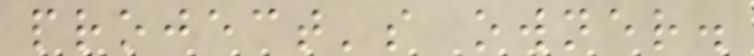project's owner.
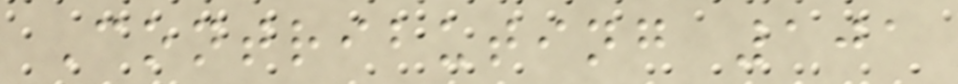Contributing 101
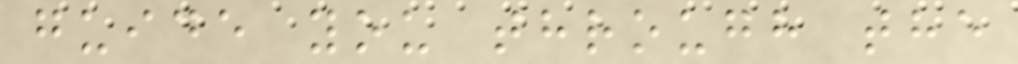guide you through the
